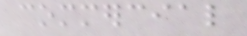commercial
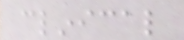clinical
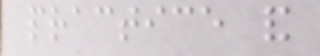practice and
